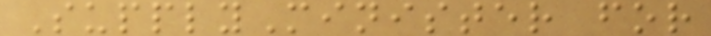SupplyMinister for
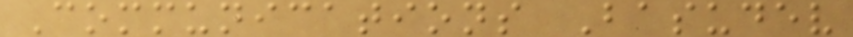Communications Basudev
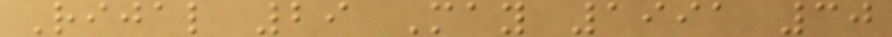Rijal 29 May 1991 30
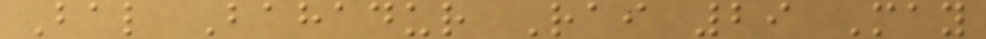Bal Bahadur Rai 29 May
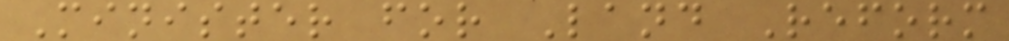Minister for Land Reform
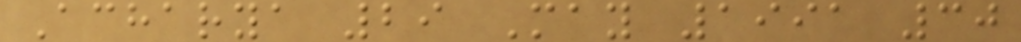Acharya 29 May 1991 30
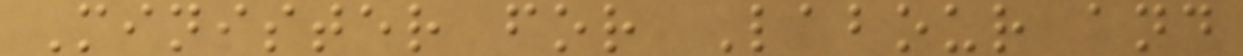Minister for Labour and
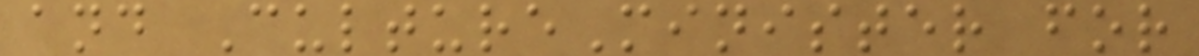and CultureMinister for
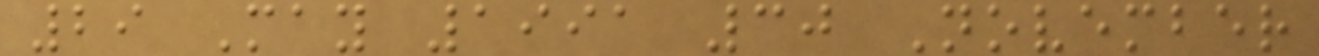29 May 1991 30 November
